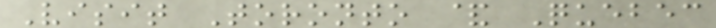Visit Toronto & Quebec
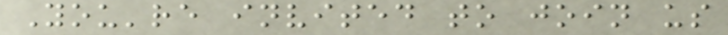You're invited to join us
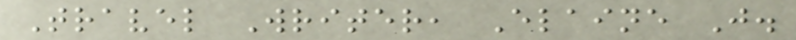Travel Writer, Elaine J.
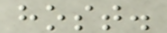host.
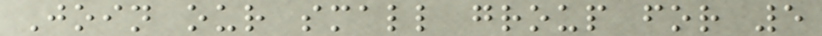Join our small group for 5
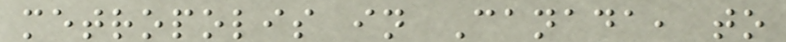metropolis in Canada, to
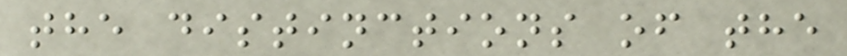the distinctions of the
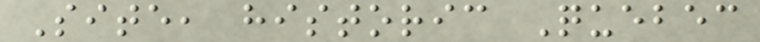Site, historic Quebec
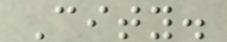City.
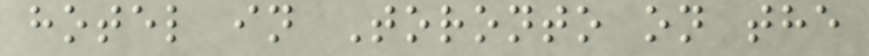hotel in Toronto on the
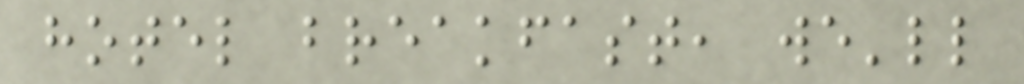hotel breakfast, we'll
